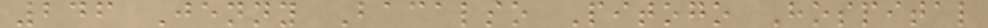246 Jenny Bacalso Pitogo Hospital
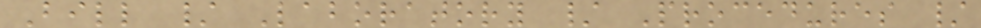Bill / Laboratory / Procedures /
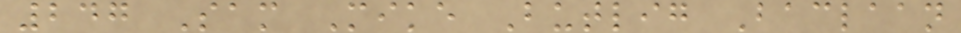247 Sam Mike Butlig Baclaan
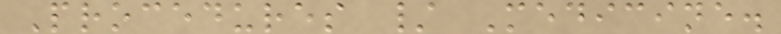Procedures / Medicine.
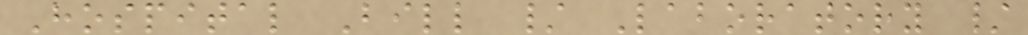Hospital Bill / Laboratory /
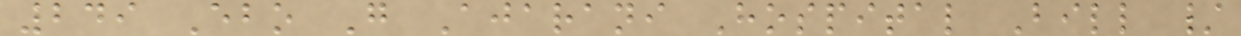249 Ebo G Ajarani Hospital Bill /
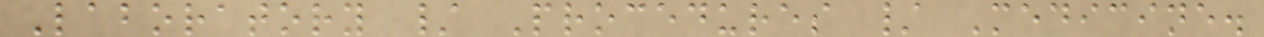Laboratory / Procedures / Medicine.
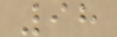98
